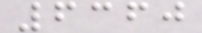6360
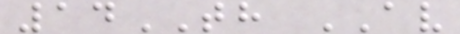14TH AV
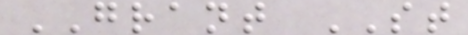GRANT ST
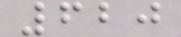620
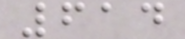614
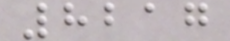8217
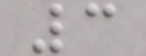3
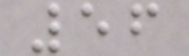56
